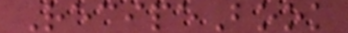RecipeBook
